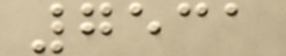7531
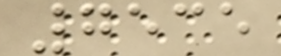7535
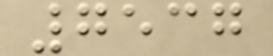7537
